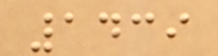1439
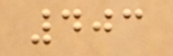403
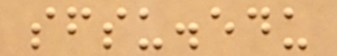sfsu.edu
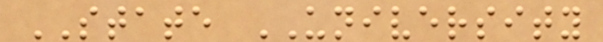STATE UNIVERSITY
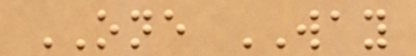ONE WAY
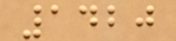1420
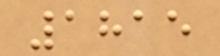1815
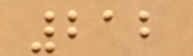212
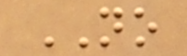NO
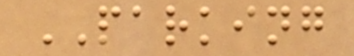PARKING
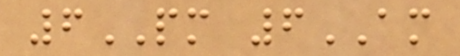6PM 6AM
